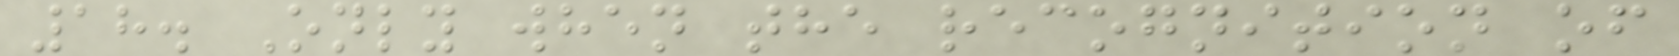18. Only when the recognition of
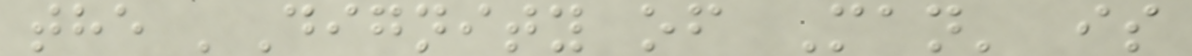the 'Dignity of Man' is
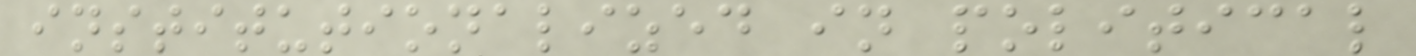institutionalized in political
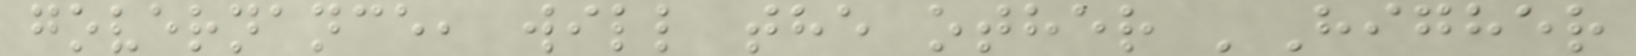governance, will the other 'Higher
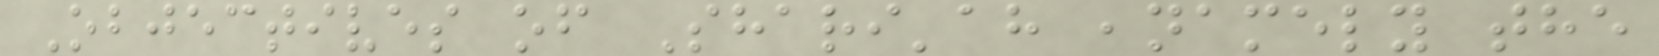Objectives of Shari'ah ,namely the
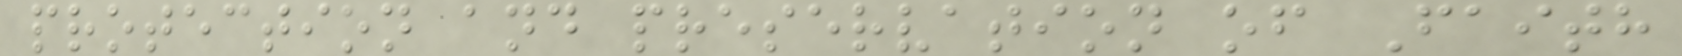protection and preservation of Faith
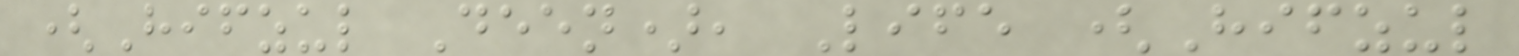(Hifzul Deen), Life (Hifzul
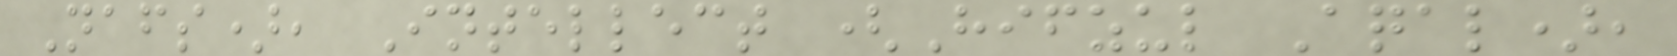Nafs), Intellect (Hifzul Aqal),
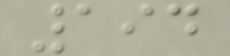194
